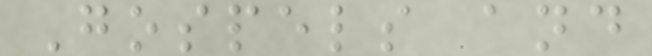Gospels and
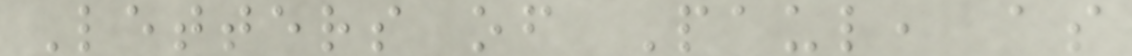Letters of Paul, as
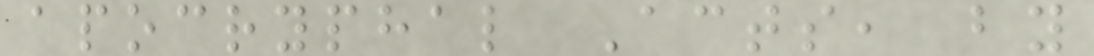apocryphal Acts, by
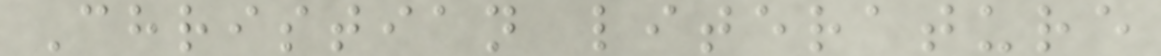Christian literature
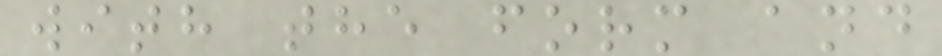with the form and
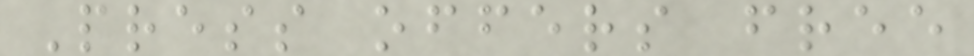Press offers free
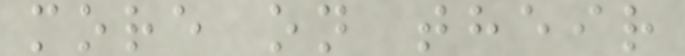more on their
